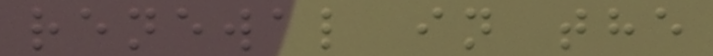renewal in the
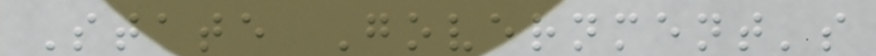State Government's
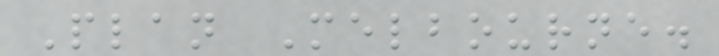Plan Melbourne.
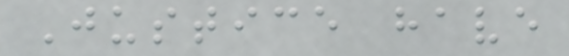Justice have
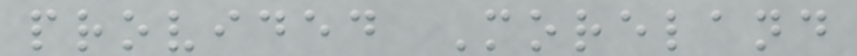provided Moreland
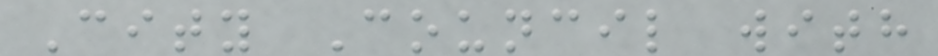City Council with
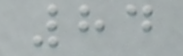84
